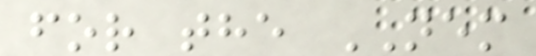for the NEM
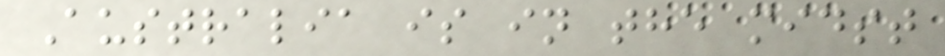Australia is in the midst
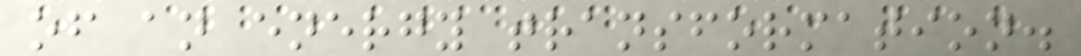of an energy transformation.
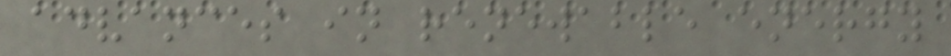advances in renewable energy
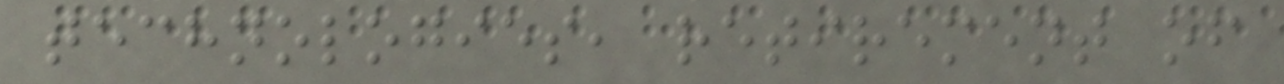technologies, retirement of
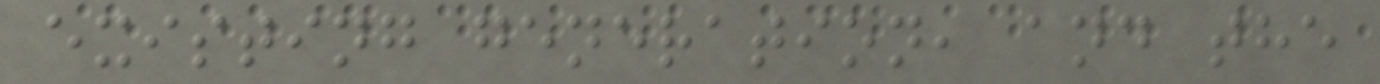existing generation, and the
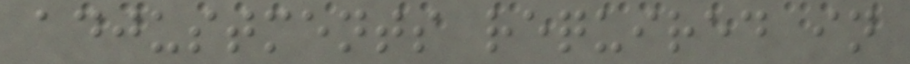adjustments required in
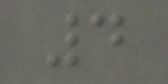4
